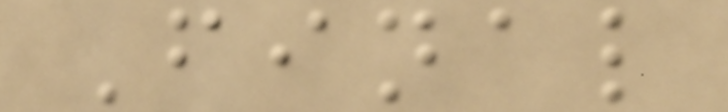Final
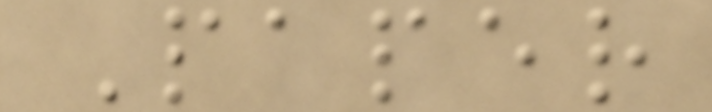Paper
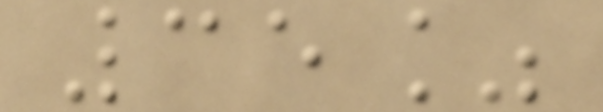35%
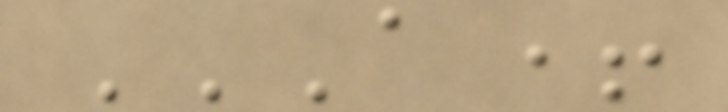A+
